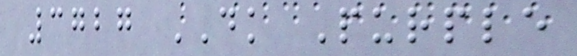3727 DK Purple
